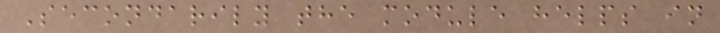Secondarily the module helps in
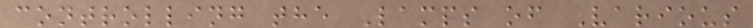controlling the Lamps of Various
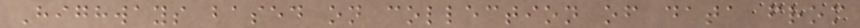Highways based on collection of data from
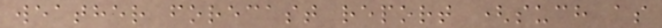weather forecast report (such as
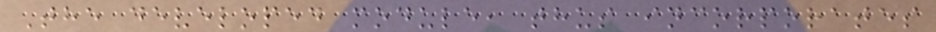The developed module, thus incorporates
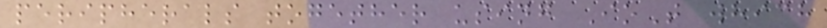peripherals together using IoT which
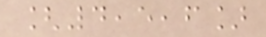[4,5,6]
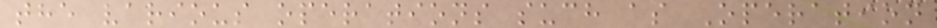the various operations such as Operation
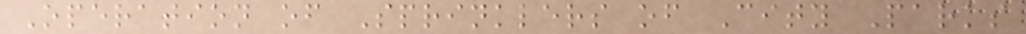Operation of Sprinklers of City Parks
